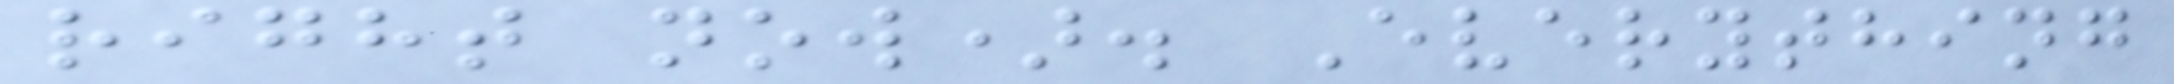right now). Everything
